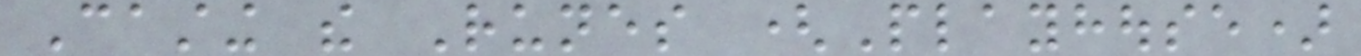Casting the Runes (Playhouse)
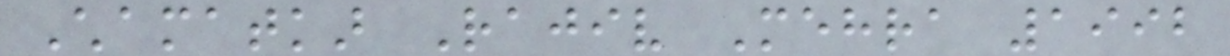Chamatkar Rajiv Mehra 1992
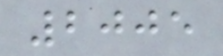2005
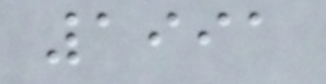1991
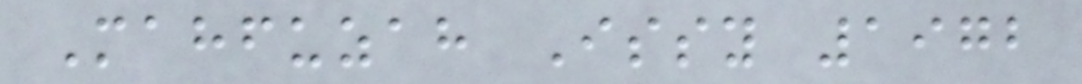Mahfuzah Issy 1972
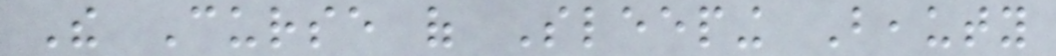The Curse of Sleeping Beauty
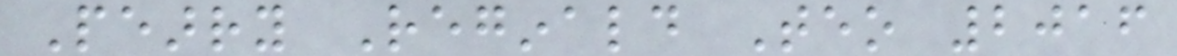Pearry Reginald Teo 2016
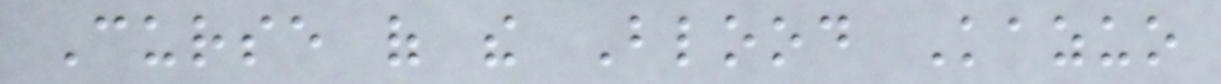Curse of the Blood Kazuo
